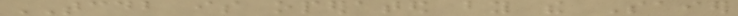TCDB is operated by the Saier
